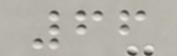66
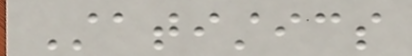Statistics
